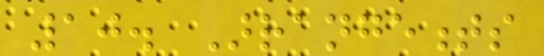10. Arrangements
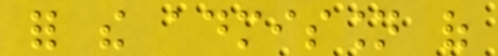for the admission of
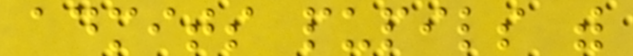admits pupils with
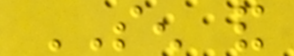SEN and
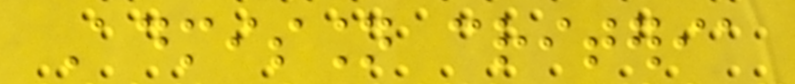Admission criteria
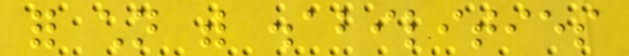for children with disabilities
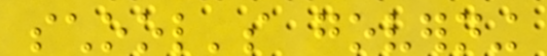school's governing
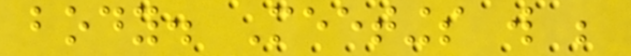body. Meetings will be
